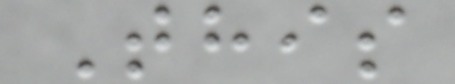This
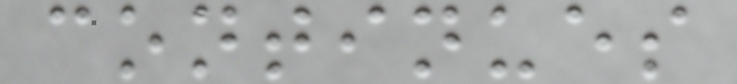continues
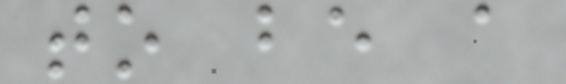to be a
